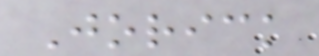Jorick
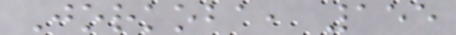Jorkoba, 155
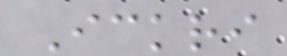Ickri
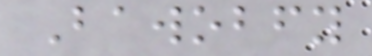Bawobfy
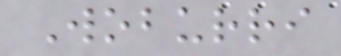Woburri
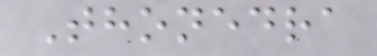Thonedra
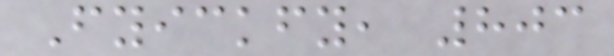Fyickfy, 803
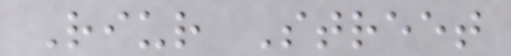Riur Street
